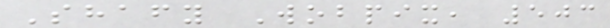Shafy Wobpix, 503
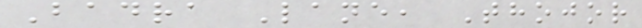Badra Lane, Thojor
